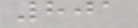801
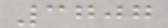3707
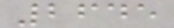2645
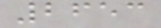2653
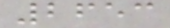2653
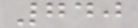740
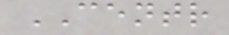CENTR
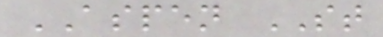ASPEN ST
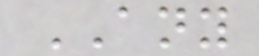ANY
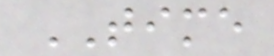TIME
